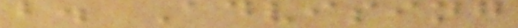b. Advising
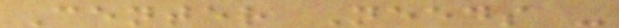Center Needs -
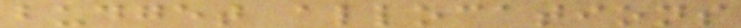budget allocations
